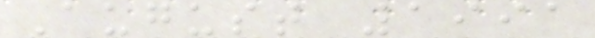August 1991
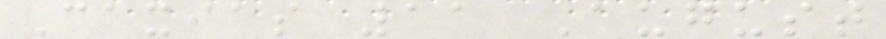Caxias 11 August
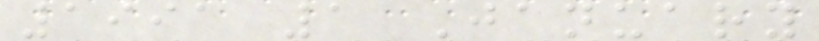1991 1 January
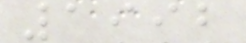1992
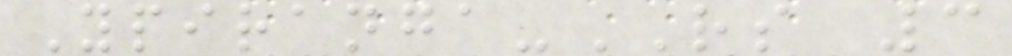Ypiranga-RS 3
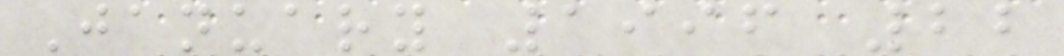January 1996 22
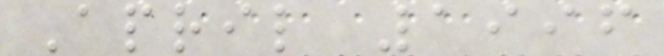April 1996
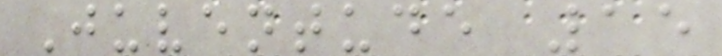Juventude 15
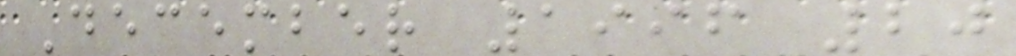December 1996 20
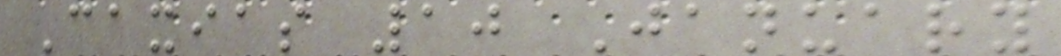Caxias 10 January
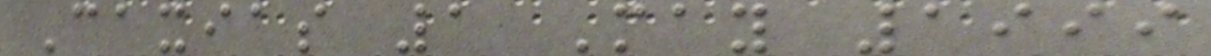Caxias 1 May 1999
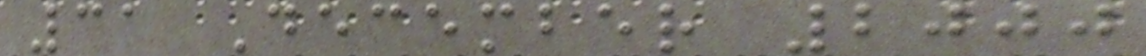31 December 2000
